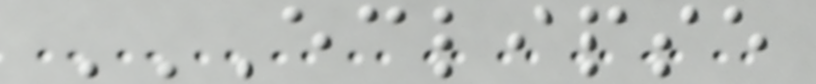ECLIPSE
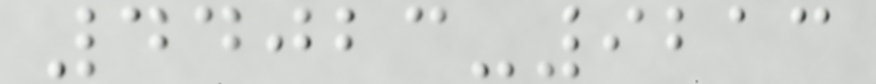44023-9213
